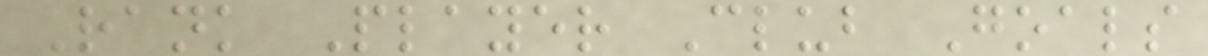Rank Player Club Goals
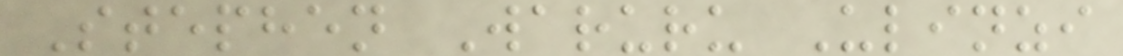Stephen Waruru Ulinzi
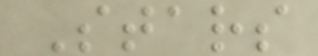Stars
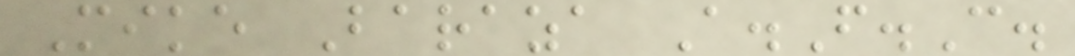Mike Baraza A.F.C.
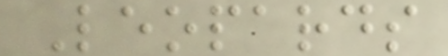Leopards
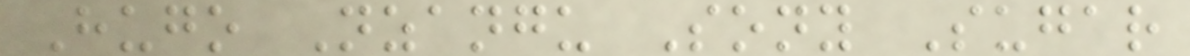Hugo Nzangu Sony Sugar
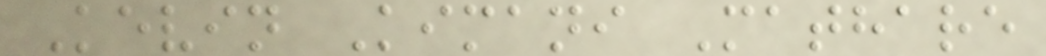Kevin Kimani Mathare
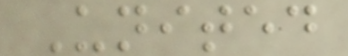United
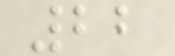22
